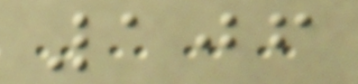106
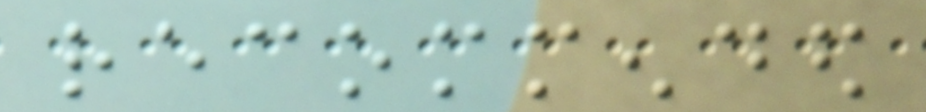recommended
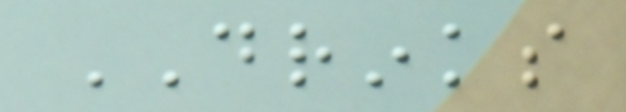DRINKS
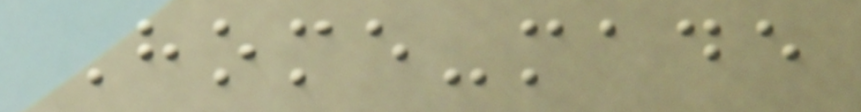Home-made
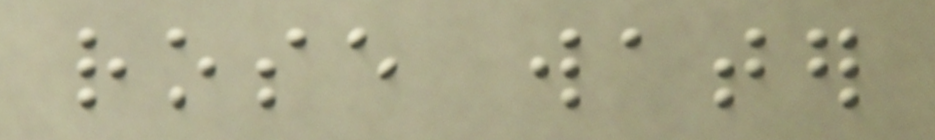rose water
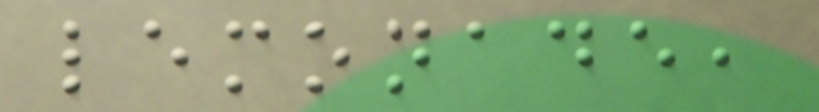lemonade,
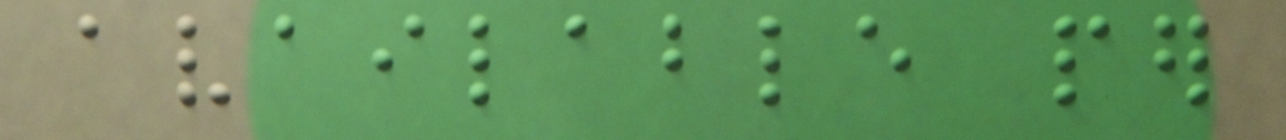available per
